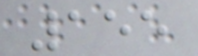155
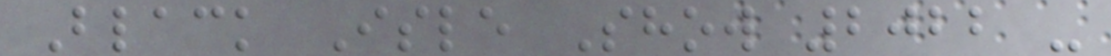Black Isle Show 2022 -
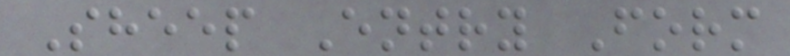Sheep Entry Form
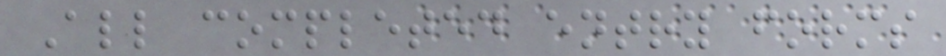All completed entry forms
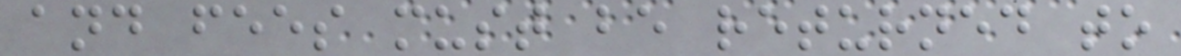and fees must be returned to
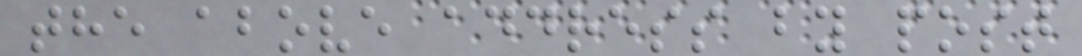the above address by post
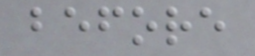before
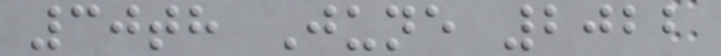30th June 2022
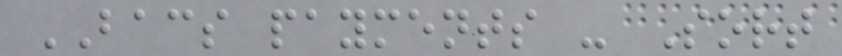BACS payments - Sort
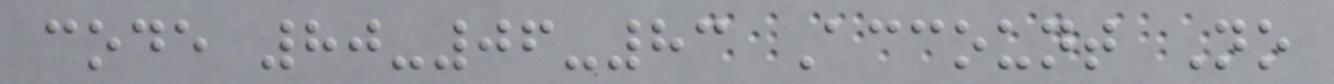code 80-06-83 Account No
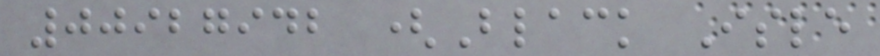00927942 (Black Isle
